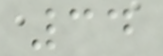34
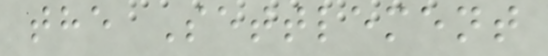the Settlement
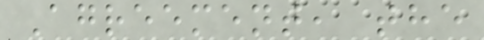Agreement, the
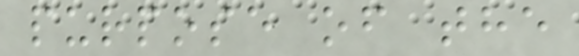purpose of the
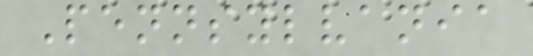Pennsylvania
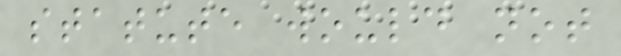statute would not
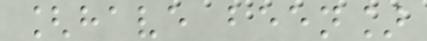[have been]
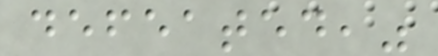defeated,"
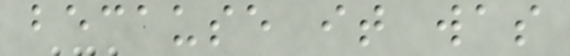because it was
